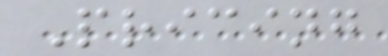Pricing
